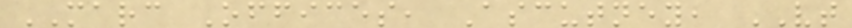MARC Offices, Ascutney, VT
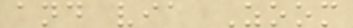and via Zoom
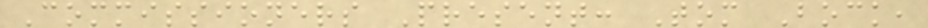Commissioners Present: Tom Bock,
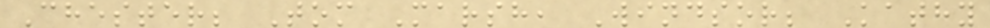Chester; Tom Marsh, Windsor; Kathy
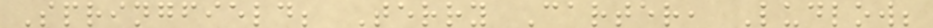Springfield; Terry Carter, Ludlow;
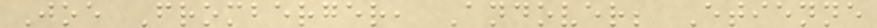Joe Fromberger, Andover; Etienne
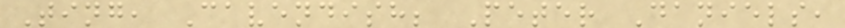Ting, Cavendish; Peter Daniels,
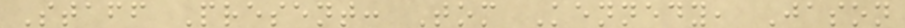Staff Present: Tom Kennedy, Jason
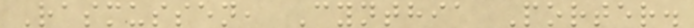Rasmussen, Cynthia Porter.
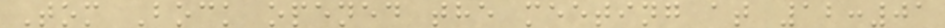Tom Bock opened the meeting at 12:01
